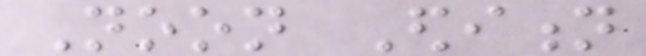Noon Edition
